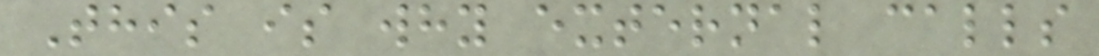This is why external calls
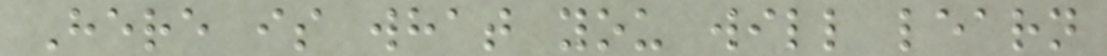Here is what you will learn
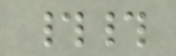##
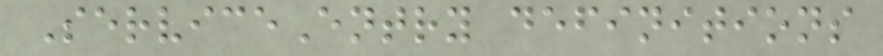ServiceEntry definitions
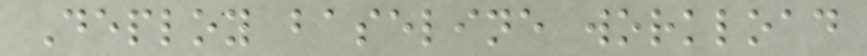Deploy baseline workload
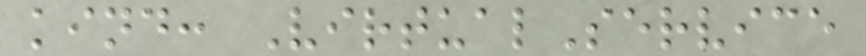kind: VirtualService
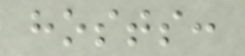hosts:
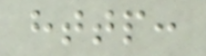http:
